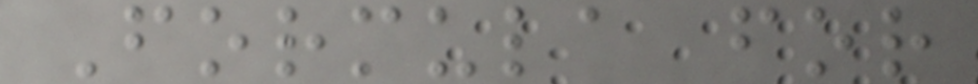Formula for
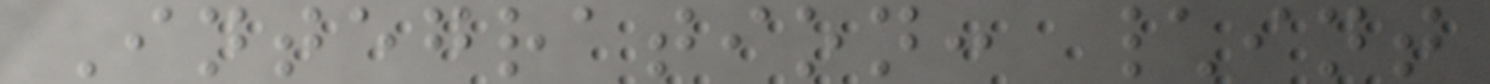Integration: \int
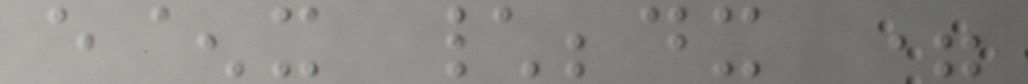e^x \;dx =
